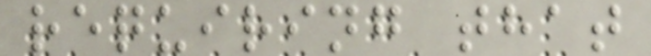requiring that
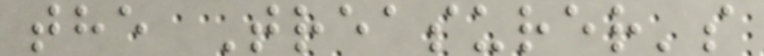the Treasurer's
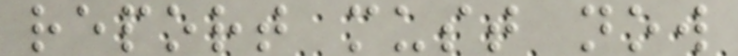report must now
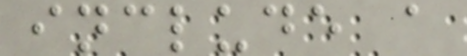include a
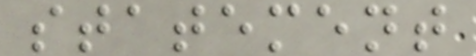statement
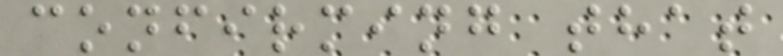confirming that
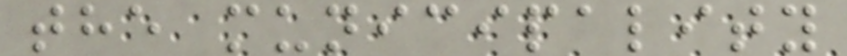the municipality
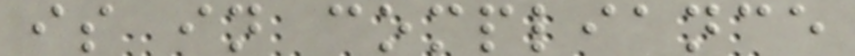is in compliance
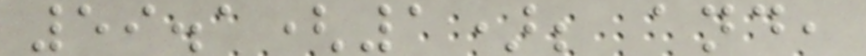59.1(1); and,
